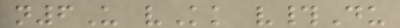n6U vKk v#Du
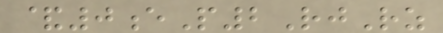&0eP2RjRz
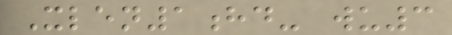Xlen1hd- wu3
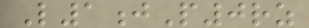L1jP0rz
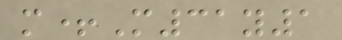m+M31y1
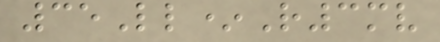35Ll*R3mv
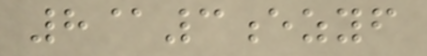8@3ezyf
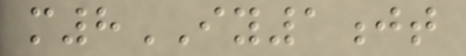m8IY1jt
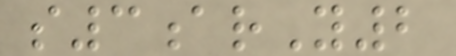s3arY2
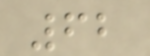62
